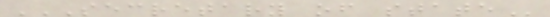SECRETARY OF STATE
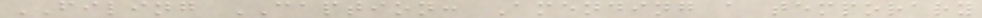FILING CAPTION: Amending a temporary
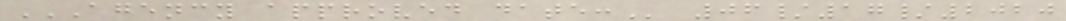AGENCY APPROVED DATE: 06/17/2020
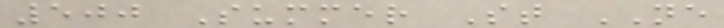500 Summer St NE
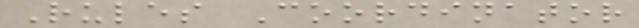Rules Coordinator
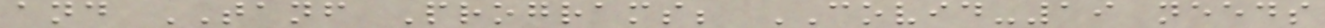and TANF Programs; COVID-19 needs
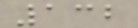132
